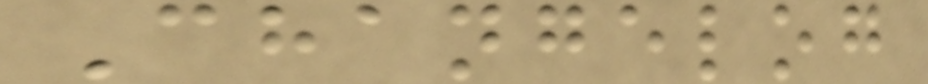Changelog
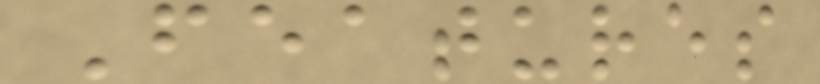Features
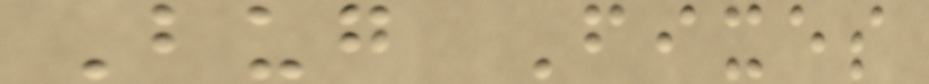Bug Fixes
